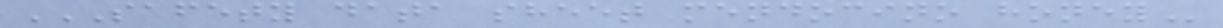SAFETY DATA SHEET MENDOCINO HONEY
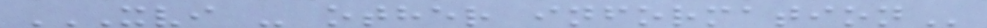XVI - OTHER INFORMATION
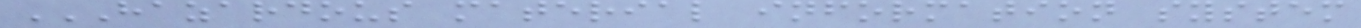HAZARDOUS MATERIAL INFORMATION SYSTEM
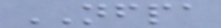NFPA
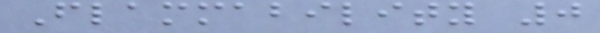Flammability 0
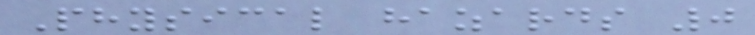Physical hazards 0
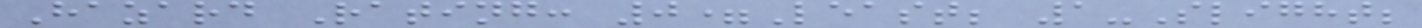Hazard Rating: 0=Least; 1-Slight;
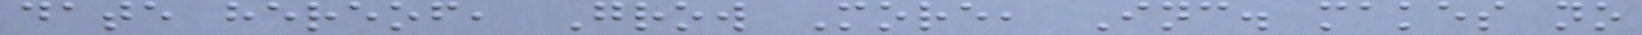date hereof, Grow More, Inc. makes no
